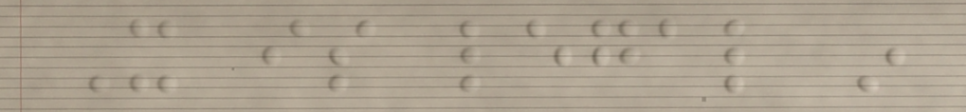It is legal in
